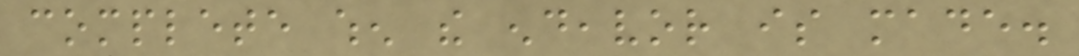complete when the endeavor is made.
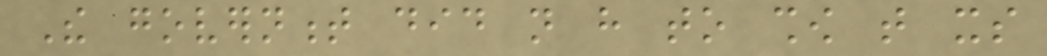The government did not have to show that its
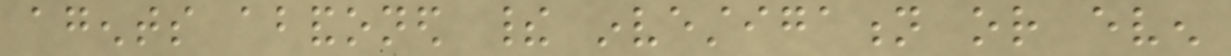agents abandoned their investigation or even
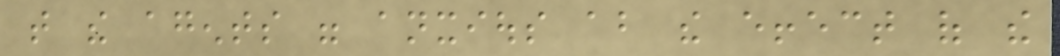that the agents were anxious about the effect of the
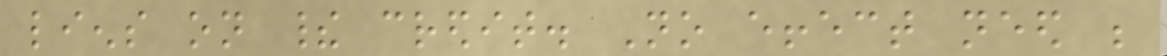liens on their credit. No effect need be
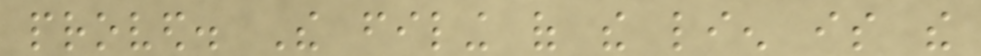proved. The filing of the lien is the
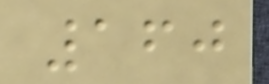160
